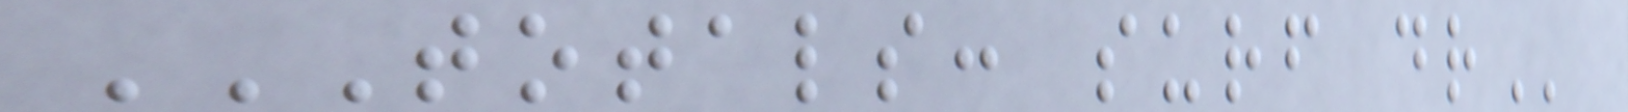TOTALS: SURF DR
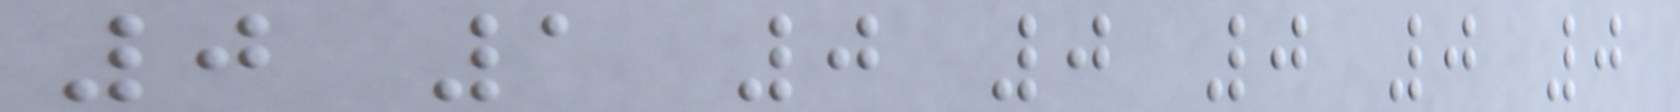0 1 0 0 0 0 0
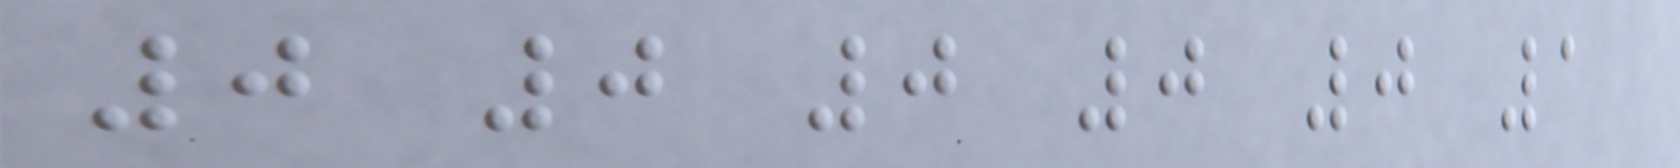0 0 0 0 0 1
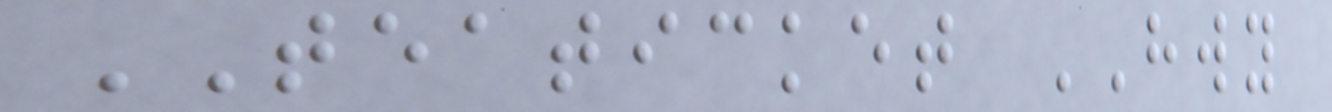TEATICKET HWY
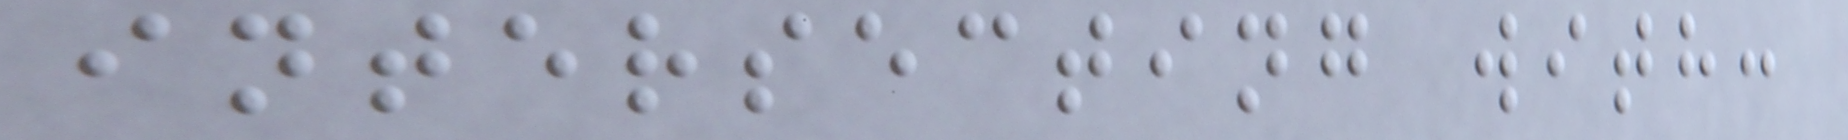intersecting with:
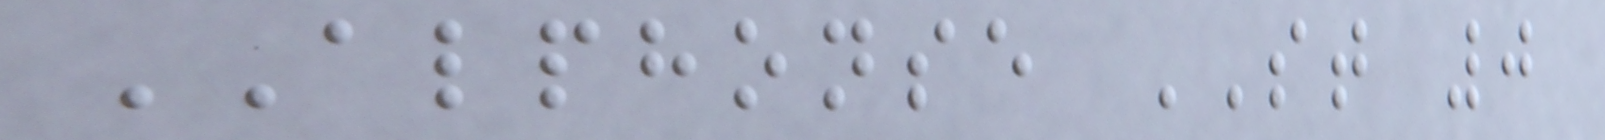ALPHONSE ST 0
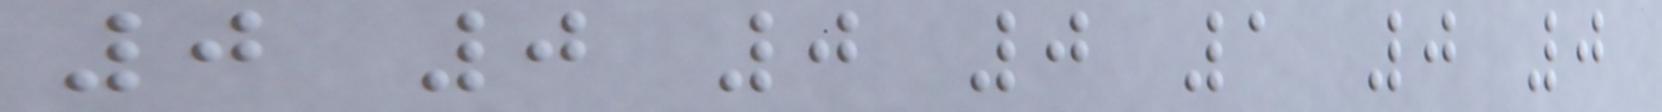0 0 0 0 1 0 0
